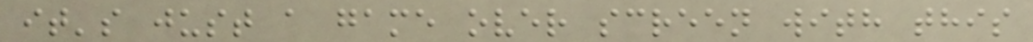it's just a game over screen with this
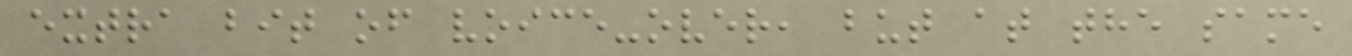extra bit of voice-over, but at the same
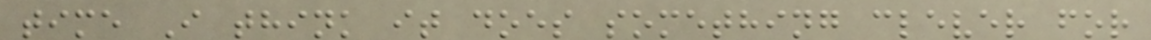time I think it does something clever for
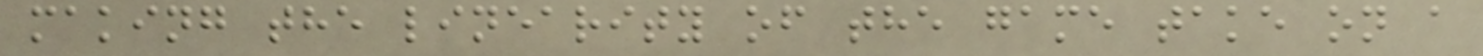making the linearity of the game take on a
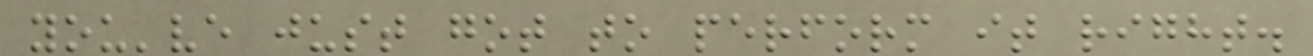you've just got to perform it right.
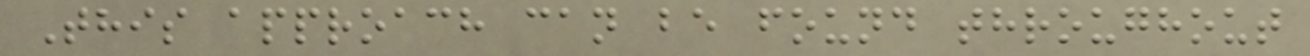This approach can be found throughout
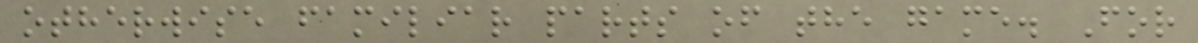otherwise familiar parts of the game. For
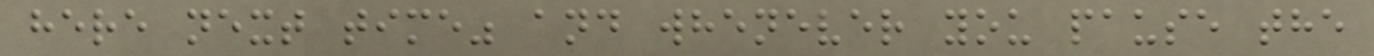here next time" and whenever you pause the
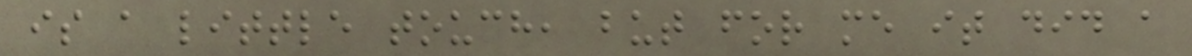is a little touch, but for me it did a
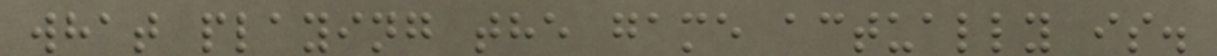what playing the game actually is.
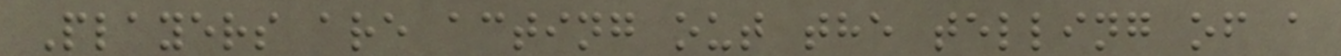Players are acting out the telling of a
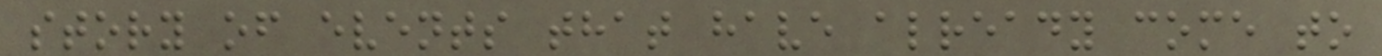story of events that have already come to
